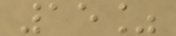15%
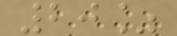20%
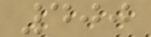400
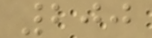200
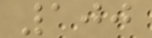100
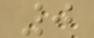0
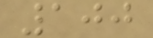100
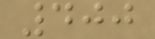400
